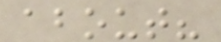about?
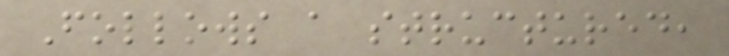Follows a structured,
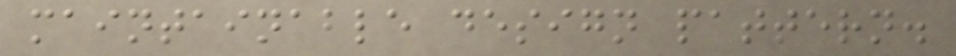maintainable design pattern.
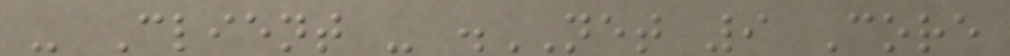- Client - .NET 9 Core
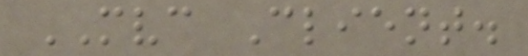MVC Client.
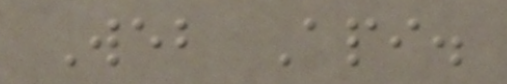Web Api.
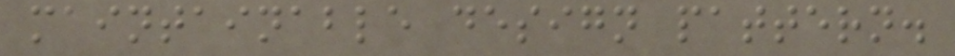maintainable design pattern.
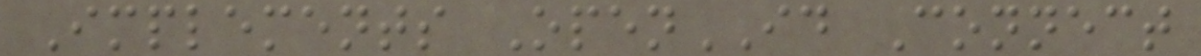Implements OpenID Connect
